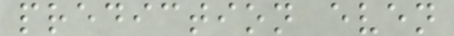prediction even
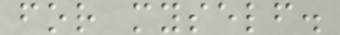for myself.
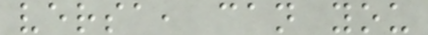versa, can you
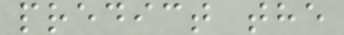predict the
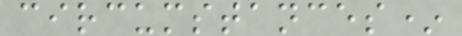circumstances*
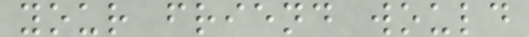your friend would
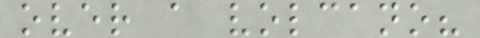over a volcano?
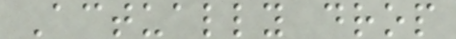Actually drop
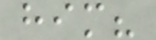him?
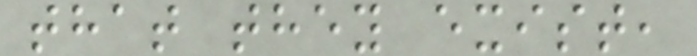that they exist,
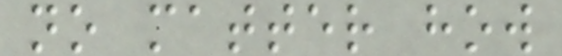no matter how
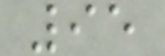95
